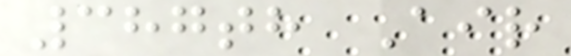387th Air
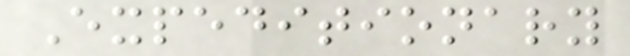Expeditionary
